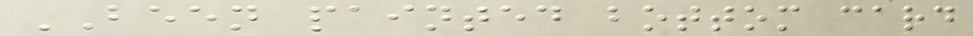BEEN painted bottom card
